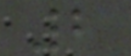2
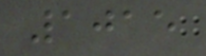1015
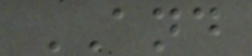AND
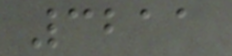3211
